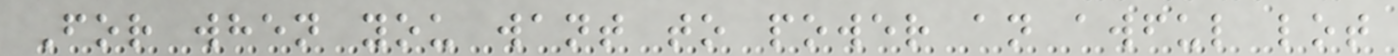For when you want to power an awful lot
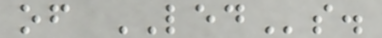of LEDs.
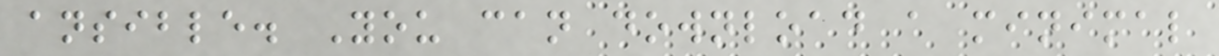ansible. You can download a minimal
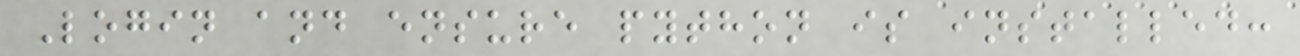Login and ensure python is installed:
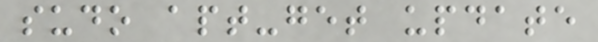sudo apt-get update
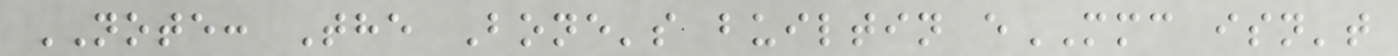NOTE: The Bone's builtin eMMC isn't
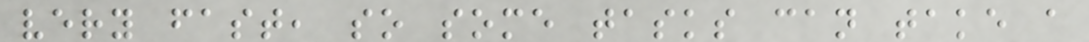very fast, so some tasks can take a
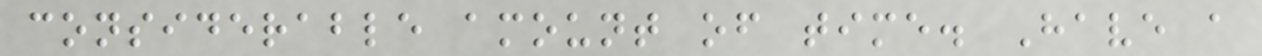considerable amount of time. Have a
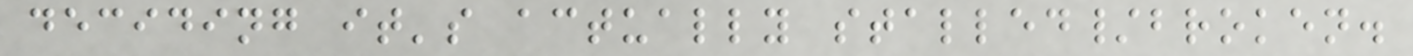deciding it's actually stalled/broken.
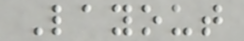Layout
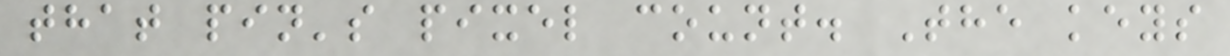that pin's pixel count. The keys
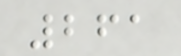261
